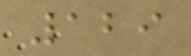129
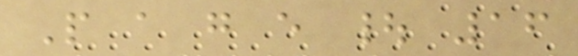P a g e | 16
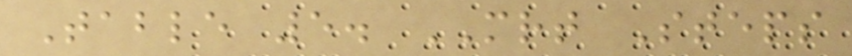Table 5. MRT Steps
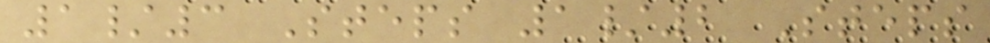1/3 Steps 1/2 Steps
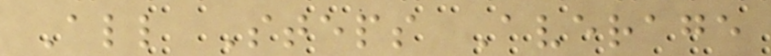All Steps Average
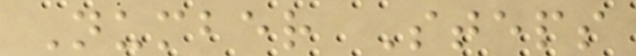Number Steps
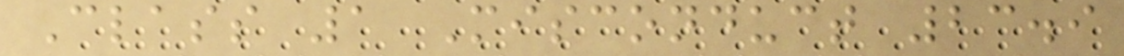Class 1 Misconduct 23.9
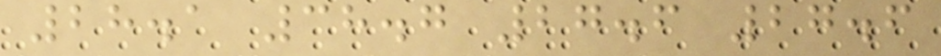28.1 38.7 27.6 27.6
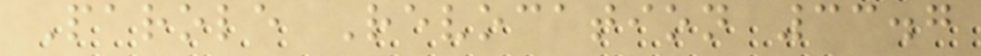Parole Revocation 33.7
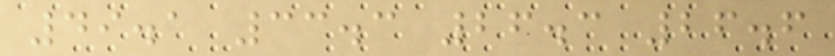49.1 33.3 26.3 26.6
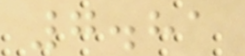7.81
